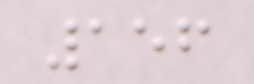156
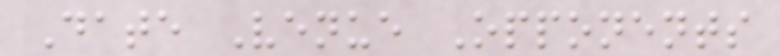Date Venue Opponents
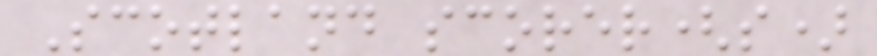Scotland scorer(s)
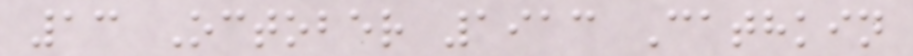13 October 1913 Cathkin
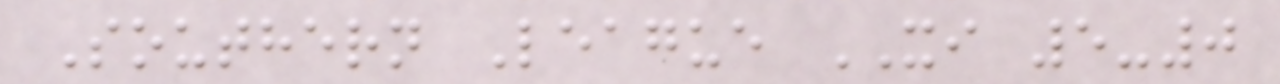Southern League XI 5-0
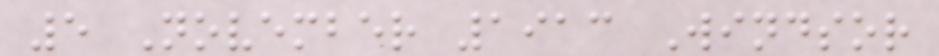5 November 1913 Windsor
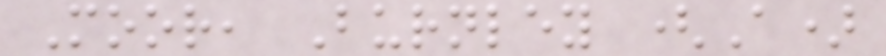Moor, Burnley (A)
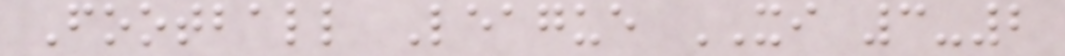Football League XI 3-2
